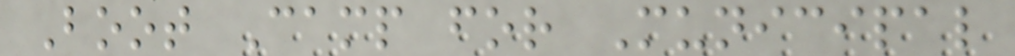Boot Camp for Municipal
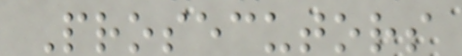Prosecutors
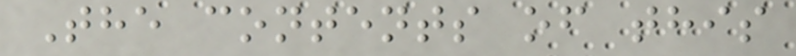The contents of this
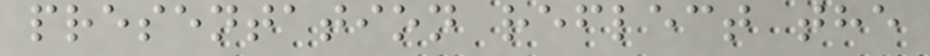presentation reflect the
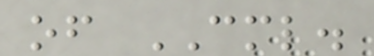of CML.
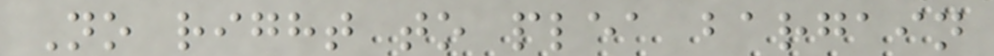No right to plea bargain
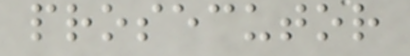prosecutor
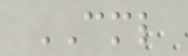CML
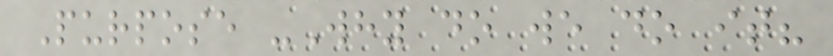Purpose -Why do we do it?
